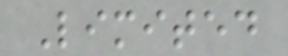Limited
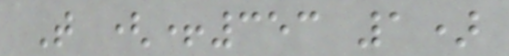T (+353 1)
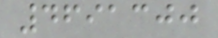4691300
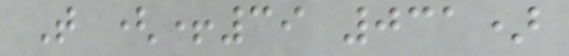T (+39 031)
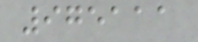975111
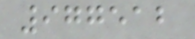977512
